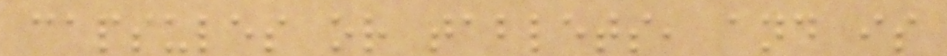capsules or tablets, and is
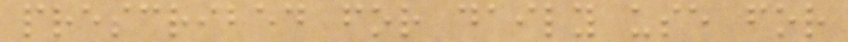prescribed for daily use for
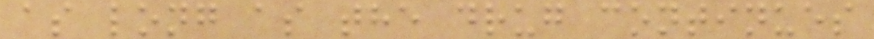as long as the drug continues
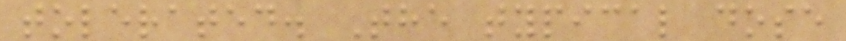tolerated. The typical dose
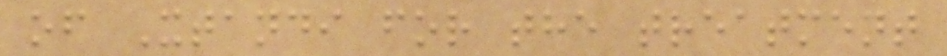of Xtandi for the treatment
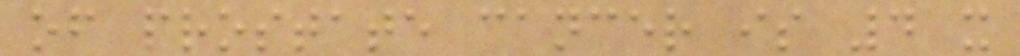of prostate cancer is 4 x
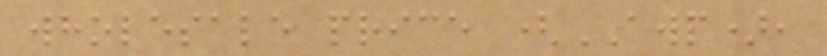wholesale price (AWP),
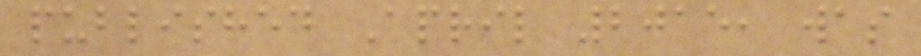published April 2015, was
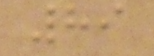89
